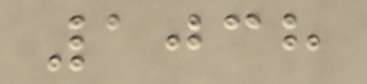1038
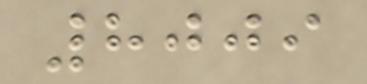8009
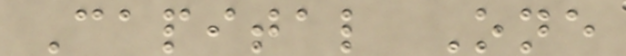Capital One
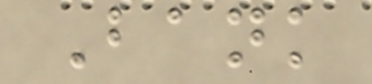Bank
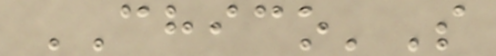CHICO'S
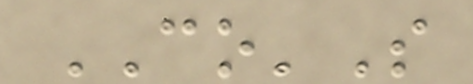CO'S
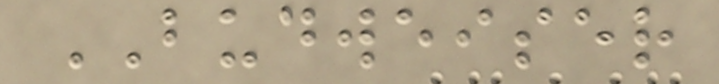BUDWEISER
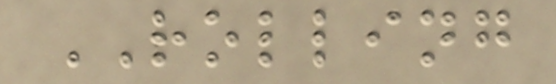ROLLING
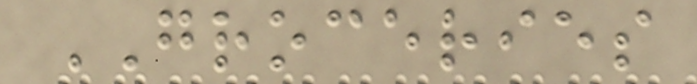GROCERIES
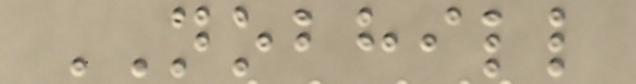NOBHILL
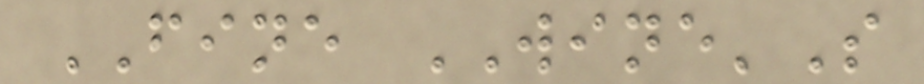FINE WINE'S
